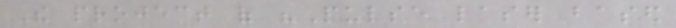The project of "Pulse laser based
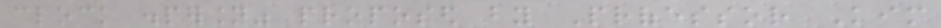clock dispersion" proposed by Professor Kim
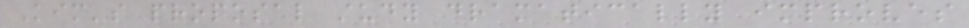Kim's proposal study dramatically improves
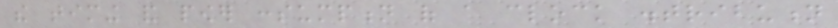the timing and power consumption of a clock distribution
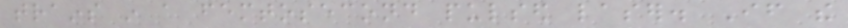trains in a femtosecond pulsed laser. If the
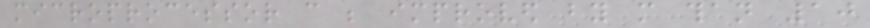microprocessor can be improved by more than 10
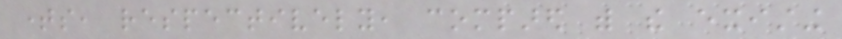times, respectively, compared with the existing
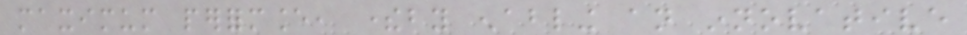maximum performance, thereby enabling an innovative
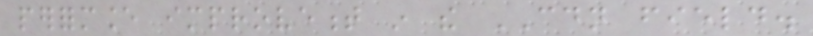performance improvement in the CDN field.
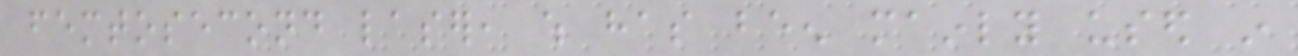femtosecond laser, which has been mainly used in
